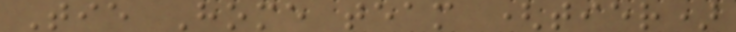Tie Home team (tier)
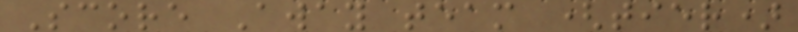Score Away team (tier)
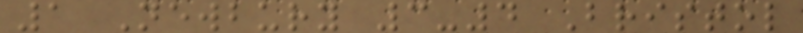1 Newbury 3-4 Bristol
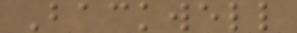Backwell
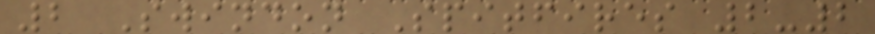2 Swindon Spitfires 2-2
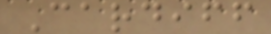Cardiff
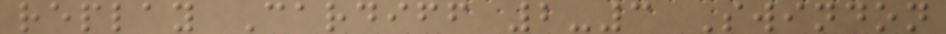replay Cardiff 2-3 Swindon
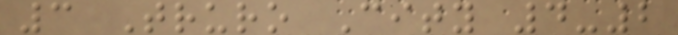3 Truro City 4-2
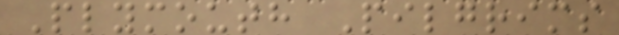Plymouth Pilgrims
